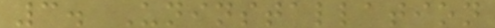3. Uninstallation
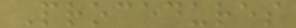Procedures
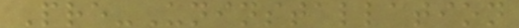Pre-Uninstallation
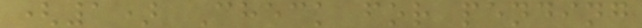(1) Check for pending
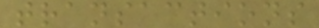transactions
